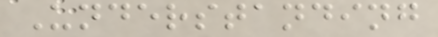Understanding
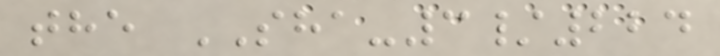the SHA-3/224
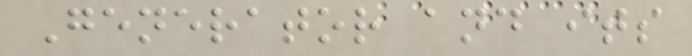Generator and its
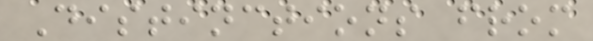Distinctions from
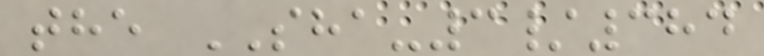the SHA-3/384
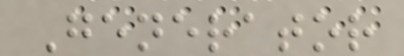Generator
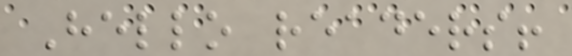Hello readers!
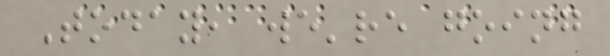Today, we're going
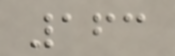163
